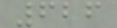626
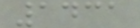1431
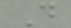D
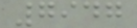7947
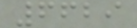6629
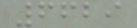6629
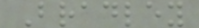Bradley
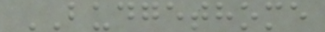BUDGETHOME
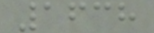1638
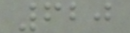620
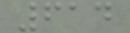614
